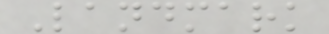Landmark
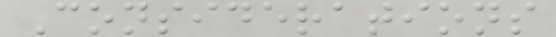Considerations
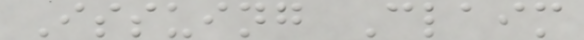Issuing Claim
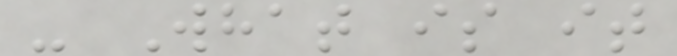- What is it
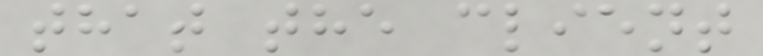that the client
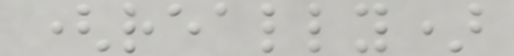(really)
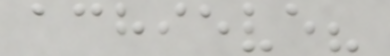achieve?
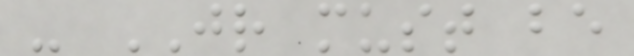- JR must be
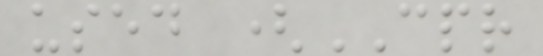used (CPR
